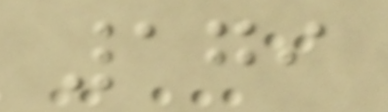179
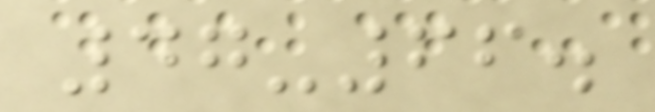47-66.
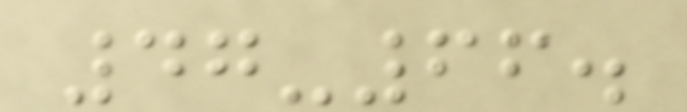47-66.
